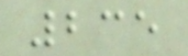235
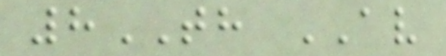8TH AV
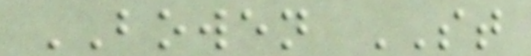BOWEN ST
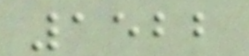1522
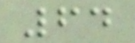64
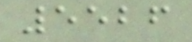5526
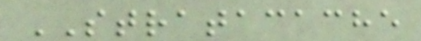STRATACACHE
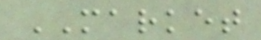MARKET
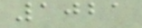1021
